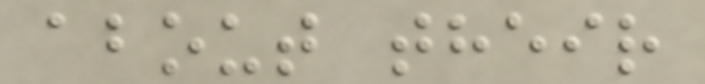about their
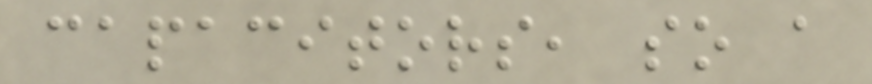capacitors, so a
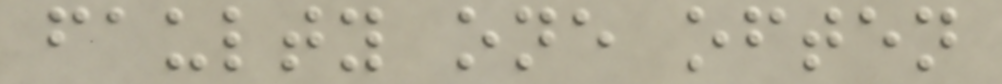faulty one often
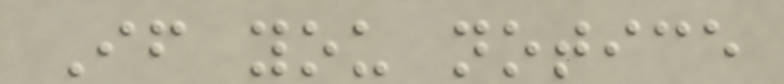If you notice
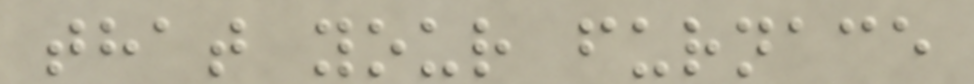that your furnace
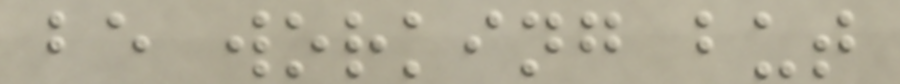be working but
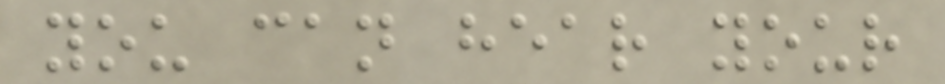you can hear your
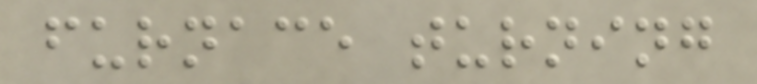furnace turning
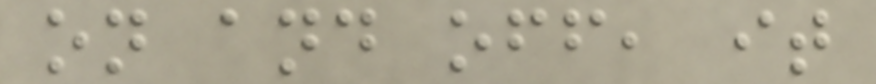on and off, it
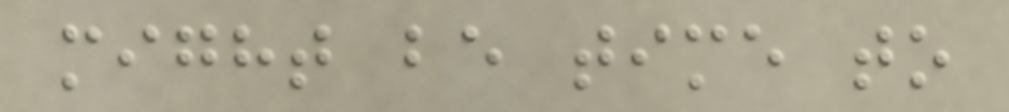might be time to
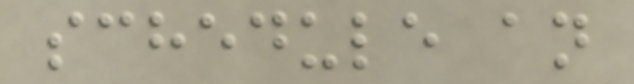schedule an
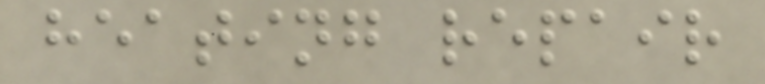heating repair
